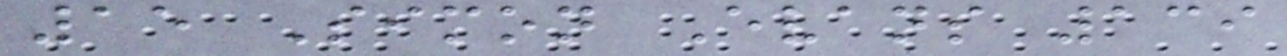15 Simon Evans 139
